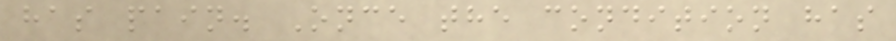has pain. Once the condition has
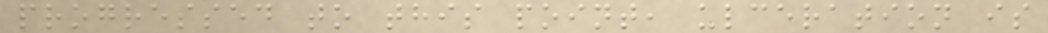progressed to this point, ulceration is
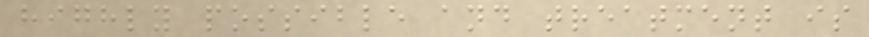highly possible and treatment is
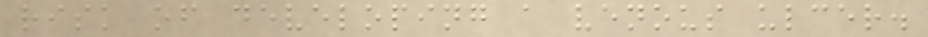risk of developing a venous ulcer.
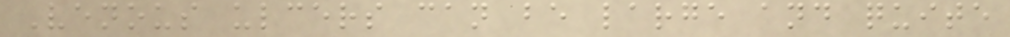Venous ulcers can be large and quite
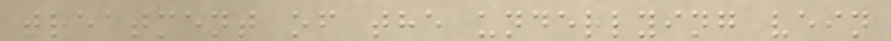treatment of the underlying vein
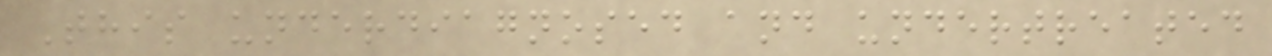This underdiagnosed and undertreated
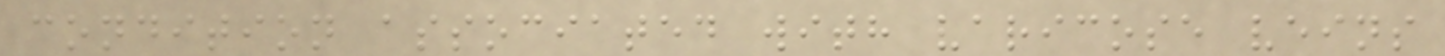condition associated with varicose veins
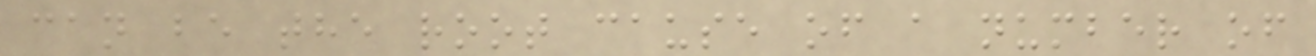can be the root cause of a number of
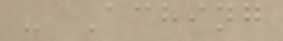- Aching
